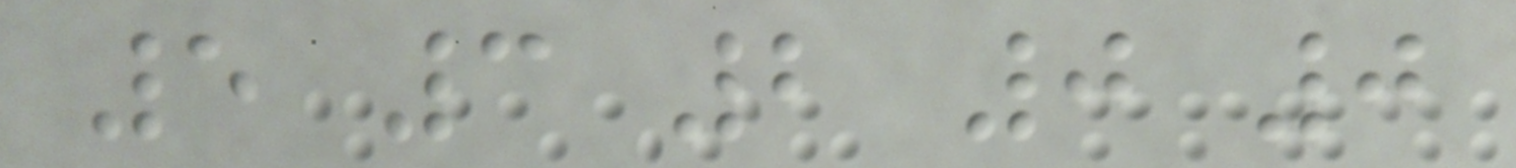5 3 2 0 0
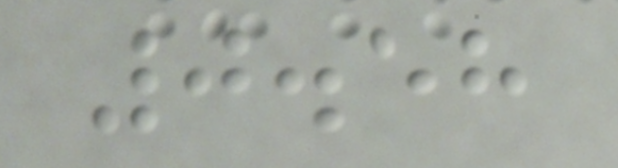0.58
